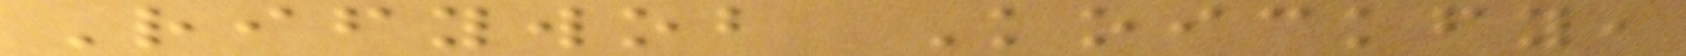Rifywob Koickfy,
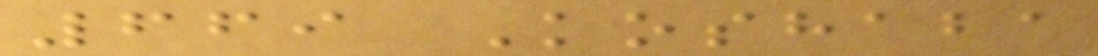669 Koshaba
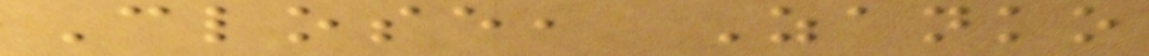Close, Zanko
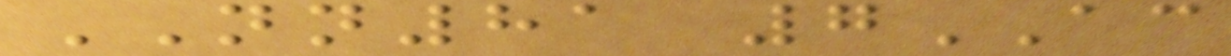NN81 7AC
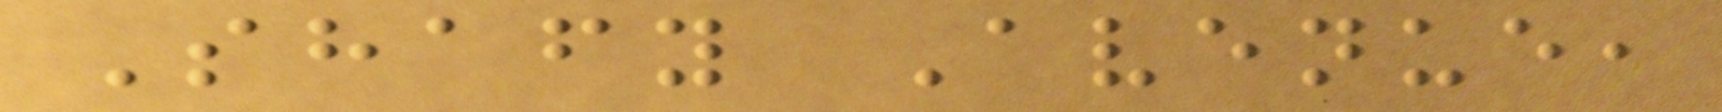Shafy Avenue,
